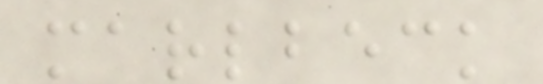marlbeck
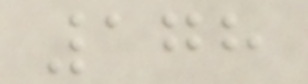178
